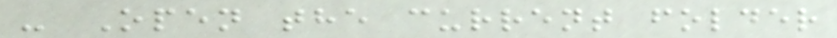- Open the current folder
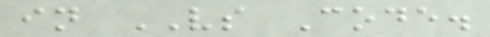in VS Code.
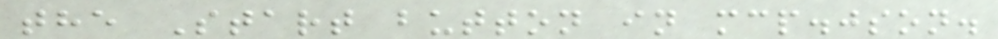the Start button in mcp.json.
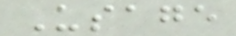Usage
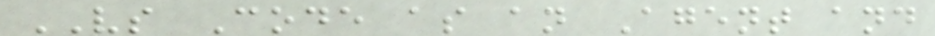VS Code as an Agent and
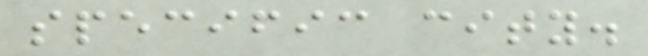specific city.
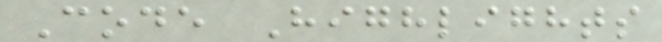Code Highlights
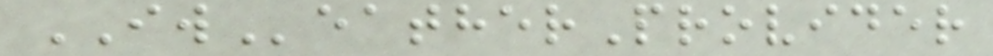IWeatherProvider
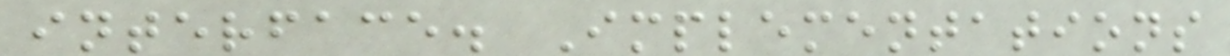interface. Implementations
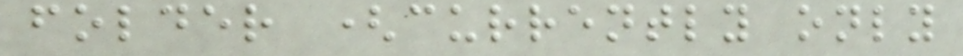folder (currently only
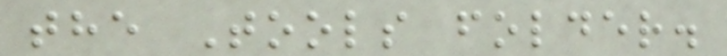the Tools folder.
